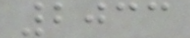2033
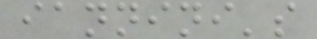iannini's
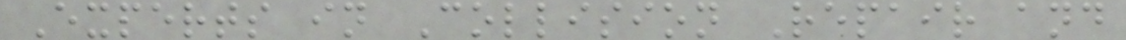Experts in Collision Repair and
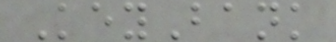KeyBank
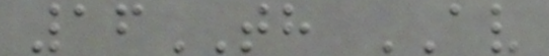16TH AV
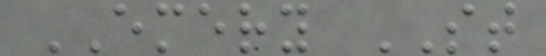EMERY ST
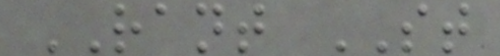RANT ST
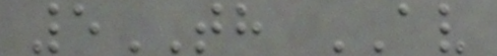5TH AV
